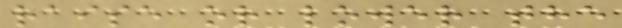raise or lower the
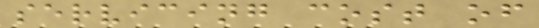servicing cost of
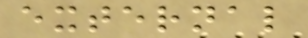external
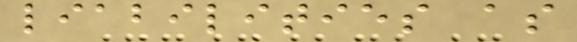liabilities as
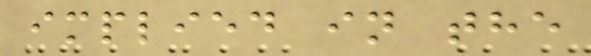implied in the
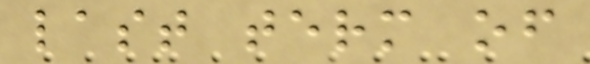last term of
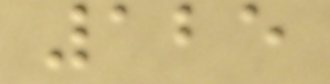125
